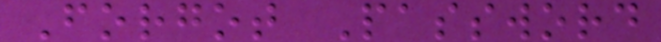Forgot Password
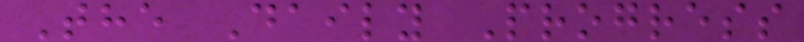The Daily Progress
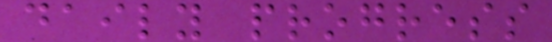daily progress
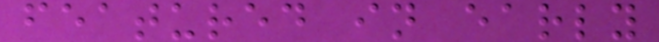featured in early
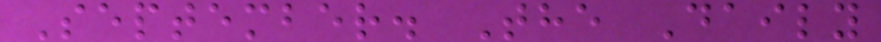September. The Daily
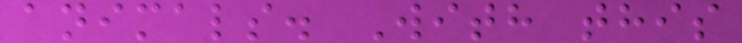animals. With this
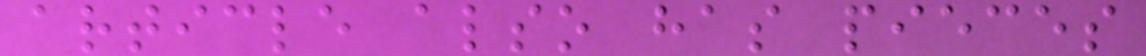article also has pieces
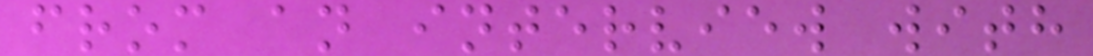from an interview with
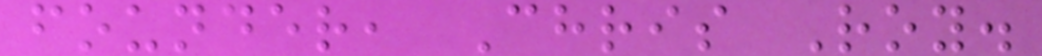founder, Chris Roy.
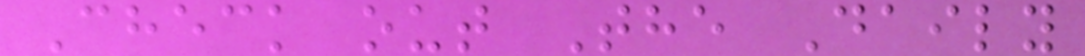Check out The Daily
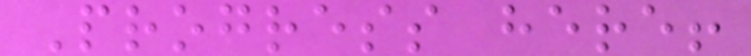Progress here!
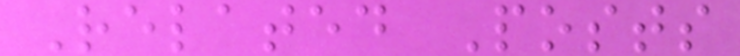Related Posts
